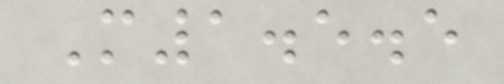M1.5.5
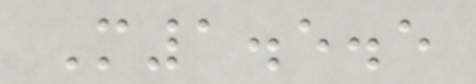M1.5.5
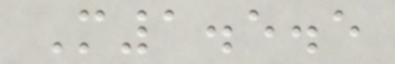M1.5.5
